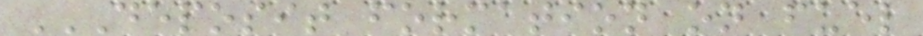DEPOSIT FORMATION ON FUEL
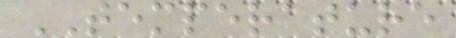TEMPERATURE
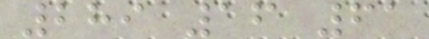289 16 61
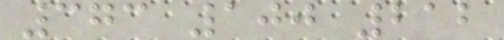373 100 212
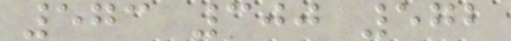573 300 572
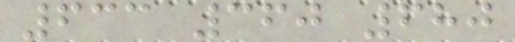633 360 680
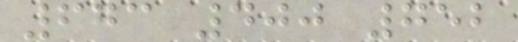673 400 752
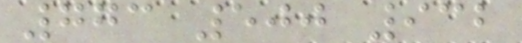773 500 932
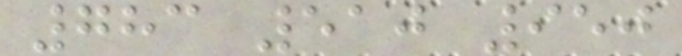783 510 950
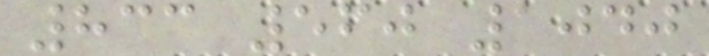833 560 1040
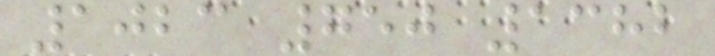1023 750 1382
